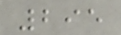295
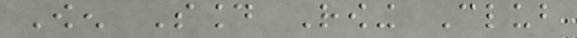Owen Sound Rowing Club
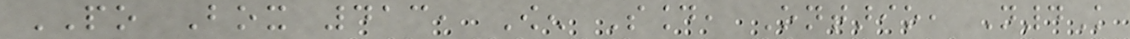PO Box 413, Owen Sound, Ontario, N4K
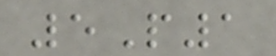5P1
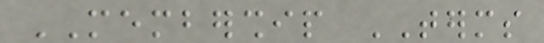MEMBERSHIP TERMS
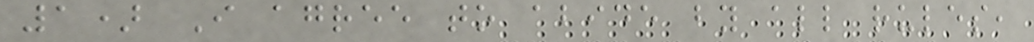1) I agree to abide by all rules,
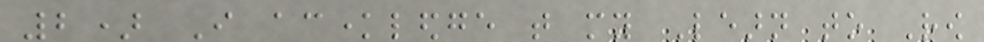2) I acknowledge that my Learn to Row
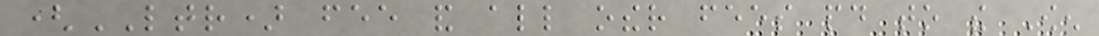(LTR) fee and all other fees paid to the Owen
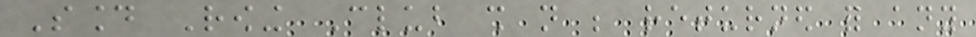Sound Rowing Club shall not be returned for any
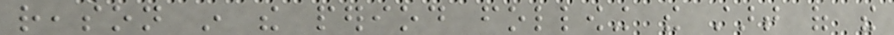reason in the period following the start of the
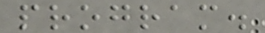program.
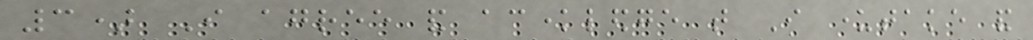3) I agree and acknowledge that I undertake and
